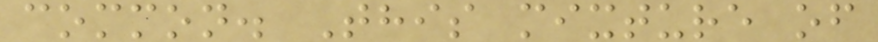common. This mixture of
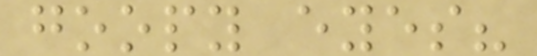goopy eyes?
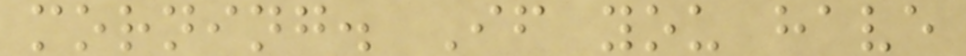morning. If you have
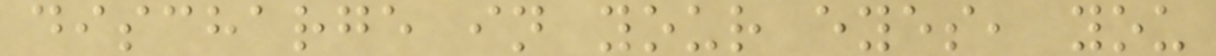discharge in your eyes, you
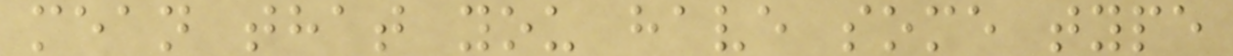mean that you have some type
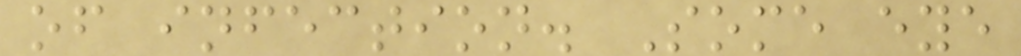of infection. Some eye
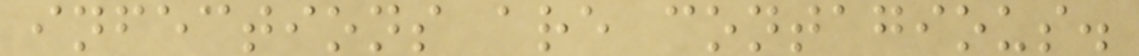infections are contagious.
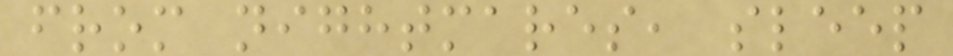from nightmares, sleep
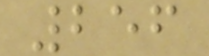256
